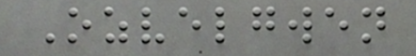Ozvelgwen
